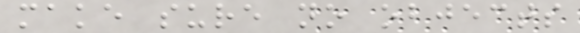make sure no objects
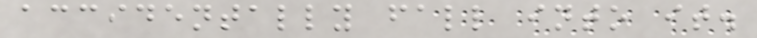accidentally fall into it.
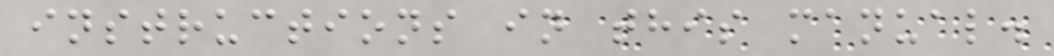instructions in this manual.
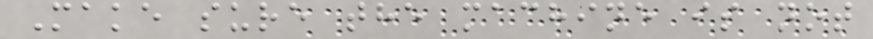Make sure the machine is not
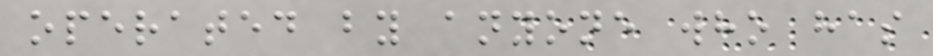operated by anyone who has
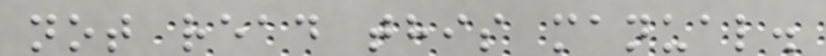not read this manual.
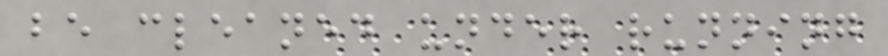be cleaned under running
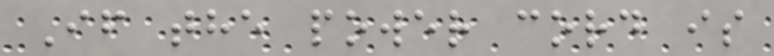If the power cord is
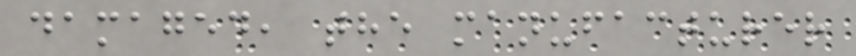damaged, the manufacturer
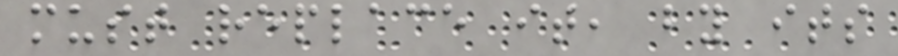must replace it, by its
